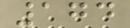174
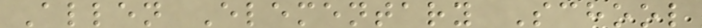Allen Elementary School
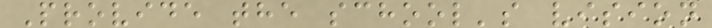Provide the school's vision
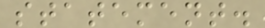statement.
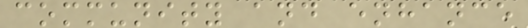community and enhance
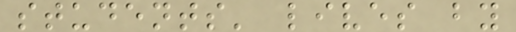students' lives by
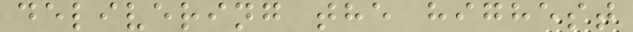delivering the highest
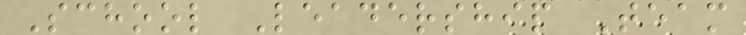School Leadership Team
